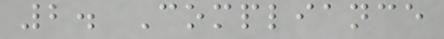2. Compliance
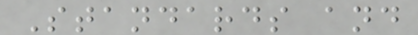Standards and
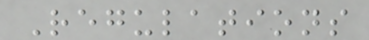Regulations
